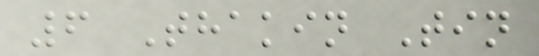6 Thakin Tin
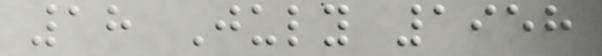18 July 1958
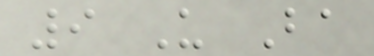9 U Ba
